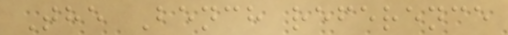The Bench reference
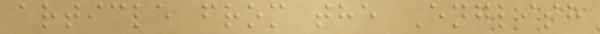article from the English
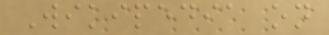Wikipedia on
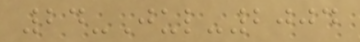24-Jul-2004
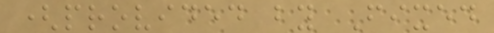(provided by Fixed
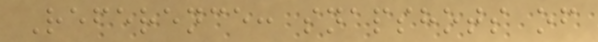Reference: snapshots of
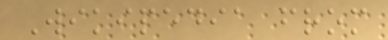Wikipedia from
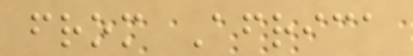from Africa
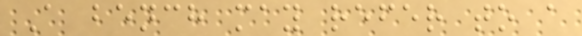A bench may refer to a
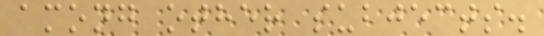among other subjects.
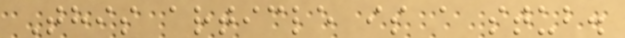This article is a stub.
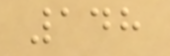148
